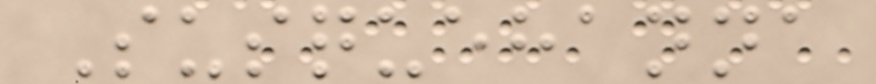Susquehanna
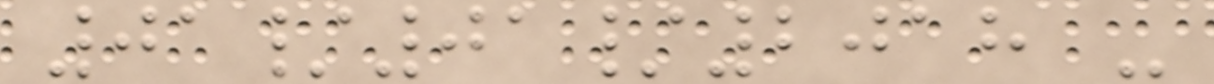01/01/2018 -
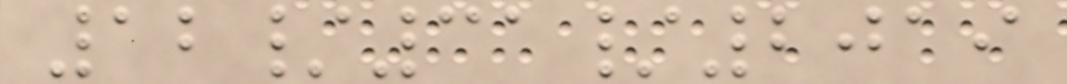12/31/2019
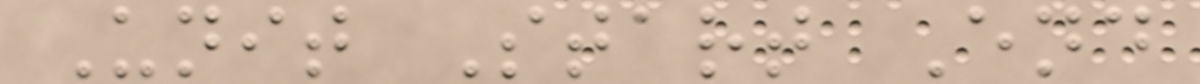Unit Start End
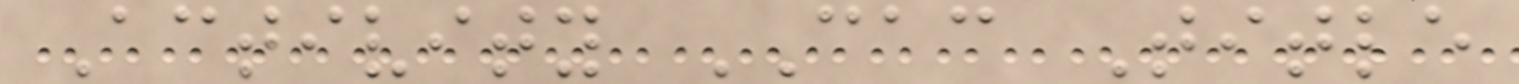Activity CAC Title
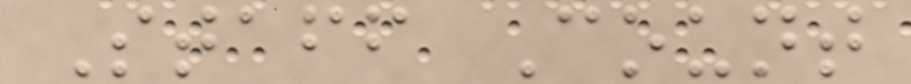Staff Count
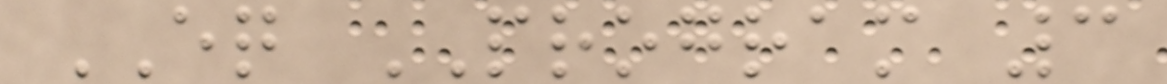EQ PROGRAM 3
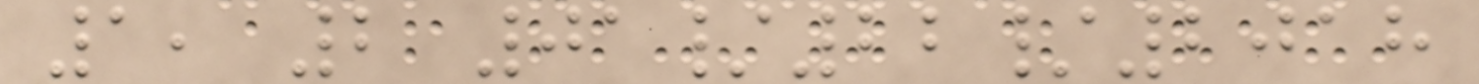1, 2 01/22/2018
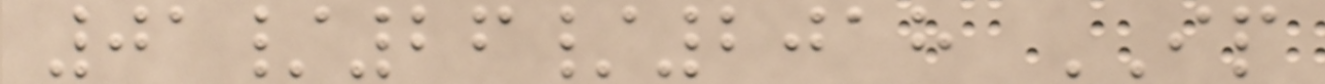01/26/2018 IP
